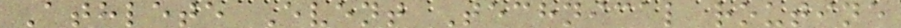Athlete Event Technical routine
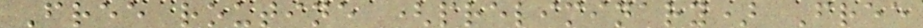Free routine (preliminary) Free
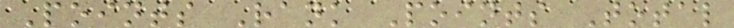Points Rank Points Total
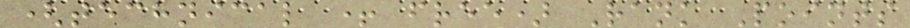(technical + free) Rank Points
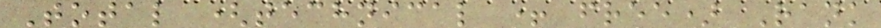Total (technical + free) Rank
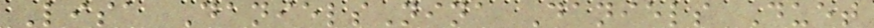Lisa DanielsNina Daniels Duet
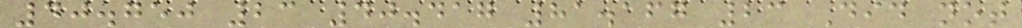40.750 23 40.417 81.167 23 Did not
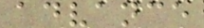advance
